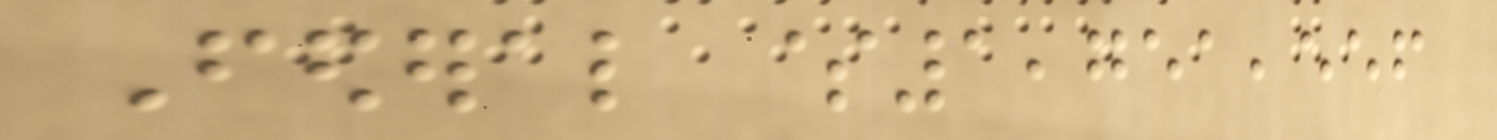Federal $1,751,556
